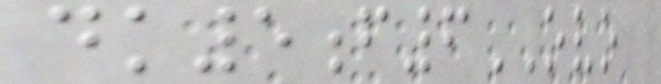dk5f6OVO
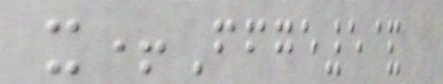x+Ffge5&
